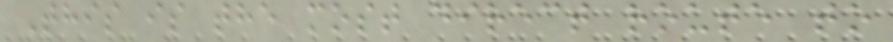This is the most direct route to
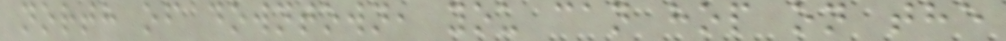north of downtown, you can hop on the
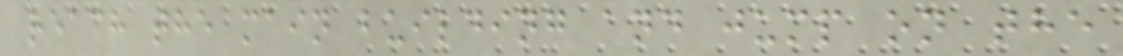reach the main building and jump on the
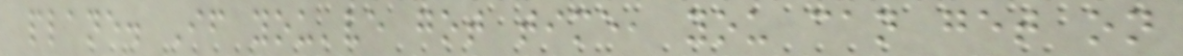plane. If you've got time, you can get on
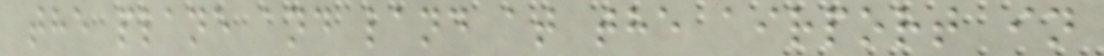the plane and land at the airport in
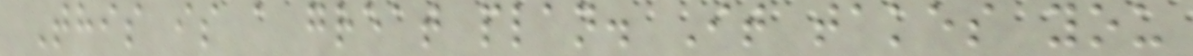This is a great plan. It takes you
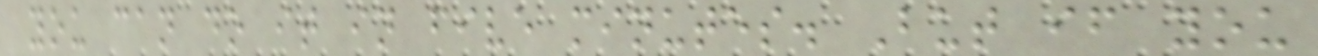you can do it in five minutes. But if you
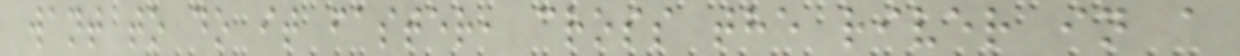want to do it faster, cross the river in a
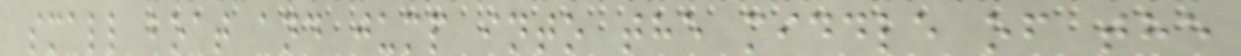small boat and jump into the middle of the
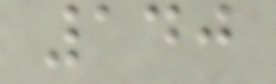140
